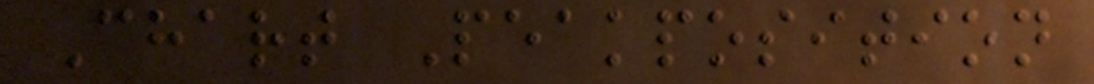Chart Peakposition
